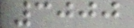3000
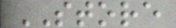STORE
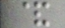&
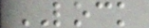LOCK
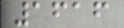1616
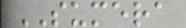SUMERA
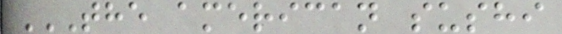THE AMERICAN SUSHI
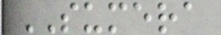SUMERA
